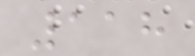118
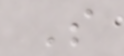S
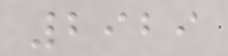2929
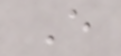E
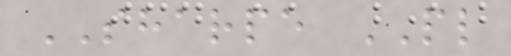SHARPE PL
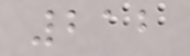212
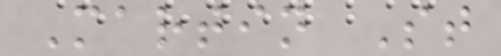Martin St
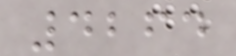4264
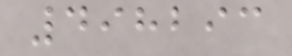498293
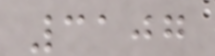3107
